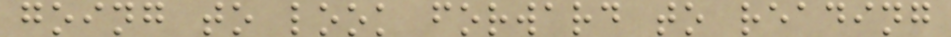going to look forward to reading
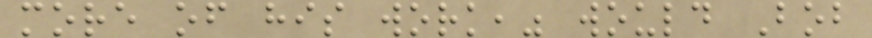more of his work," would Bob
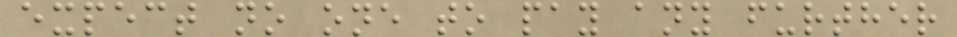expect no one to pay any further
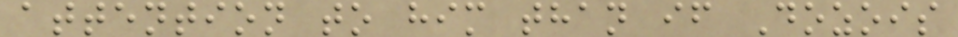attention to him than if Dozois
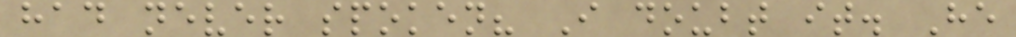had never spoken? I doubt it. He
